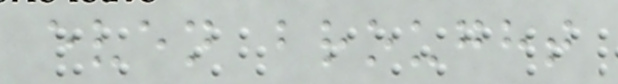even brought
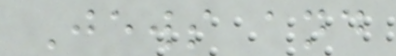Jews and
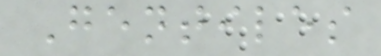Gentiles
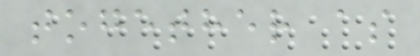together as
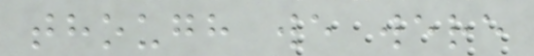though we were
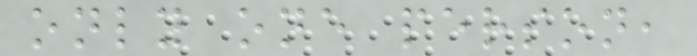only one person,
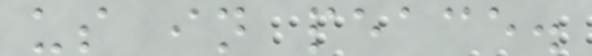us in peace.
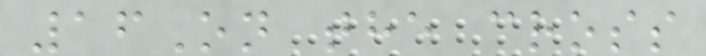16On the cross
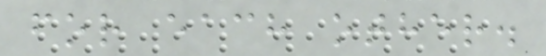for each other.
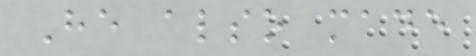He also made
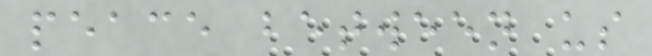peace between us
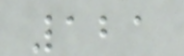121
